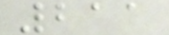211
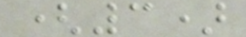(3)
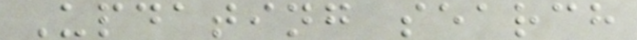Updating search
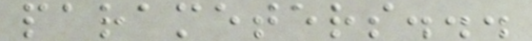parameters...
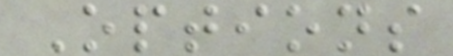Options
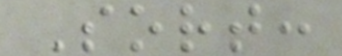Sort:
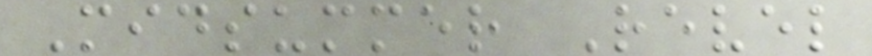Midsummer Revel
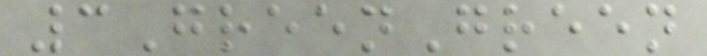3GreenGreen
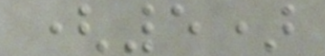(5)
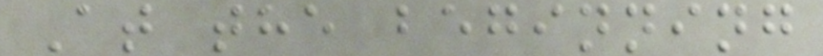At the beginning
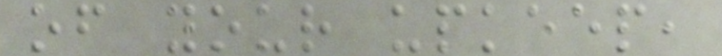of your upkeep,
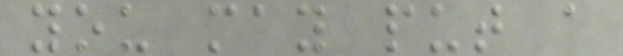you may put a
